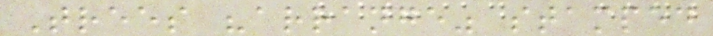Trees "arrange" stamped
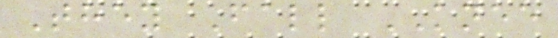They Fall KNEE
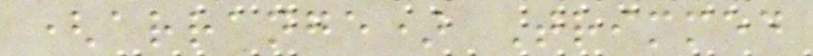(arrange) Trimmed
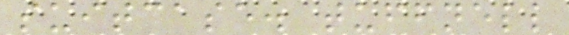suitcase. tuffnell
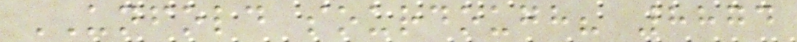UNFOLD sourdough? 8874
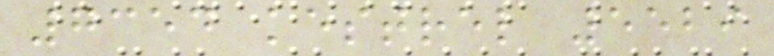7354 kestrel 5529
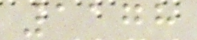1178
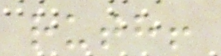ruth!
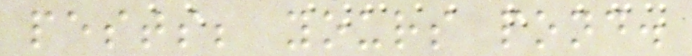pests; yours pond.
